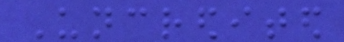Uncredited
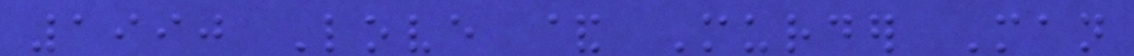1990 Love & Murder Man
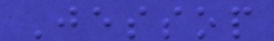Jessop
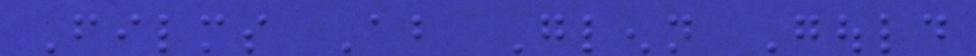Films About Glenn Gould
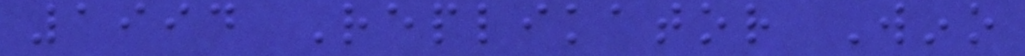1994 Replikator Wino
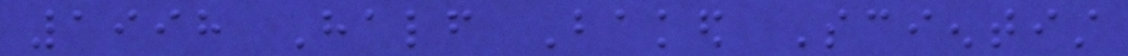1998 Half Baked Scientist
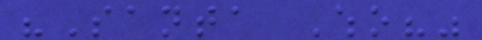"Santa Who?"
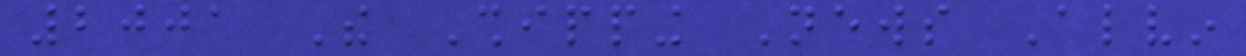2001 The Shipping News Alvin
